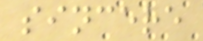sincere
